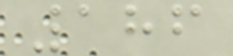186
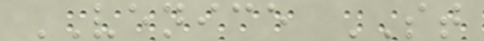VENICE ST
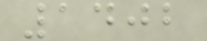1402
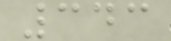343
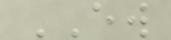EW
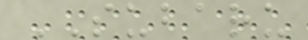SUBARU
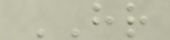HR
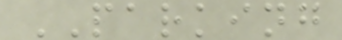PARKING
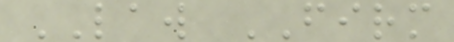LAW FIRM
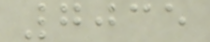7035
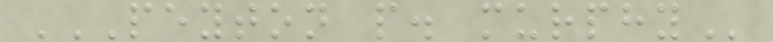PEYTON P. MURPHY
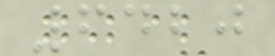6420
